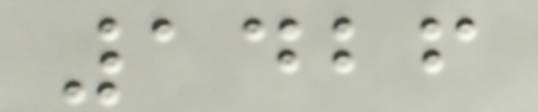1426
